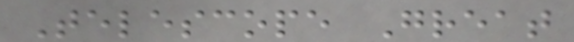Telescope Great
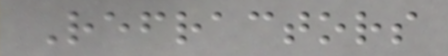Refractors
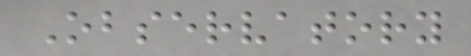Observatory
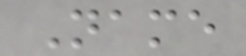Name
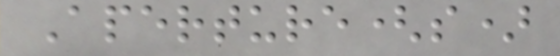Aperture(s)
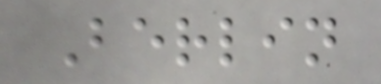Berlin
